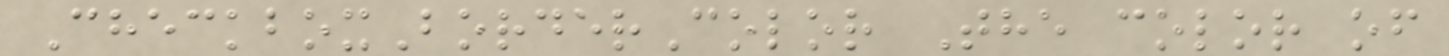CheckboxBorderColor The color of
